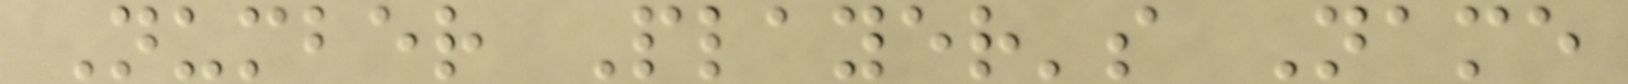Number Player's Name
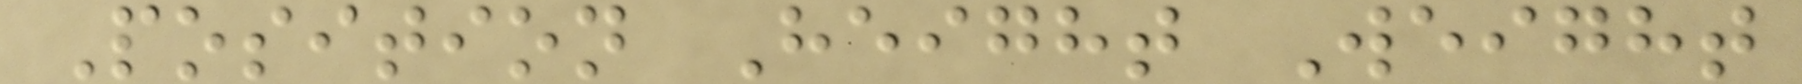Position Height Weight
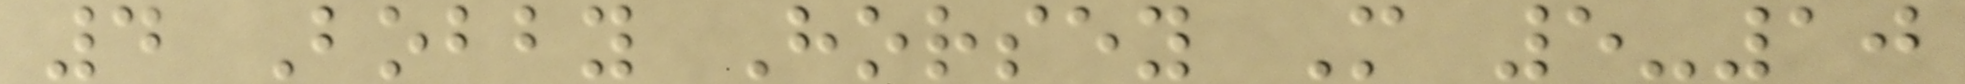4 Bobby Horsey M 5-10
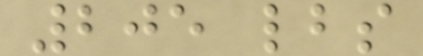205 lbs
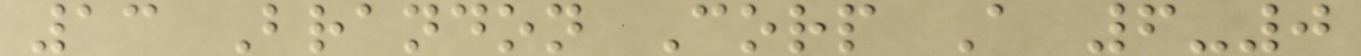13 Brandon Corp A 6-0
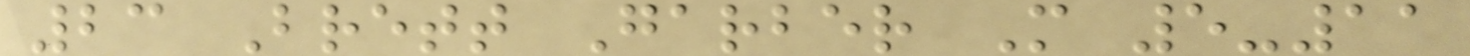23 Brett Garber M 5-11
